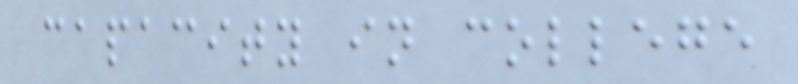capacity in college
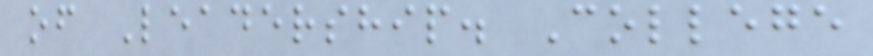of Leadership. College
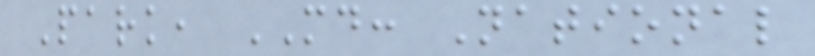Park, MD: National
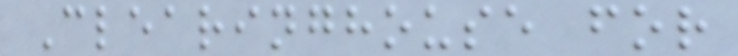Clearinghouse for
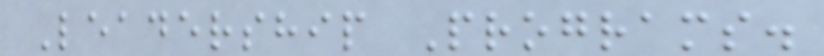Leadership Programs.
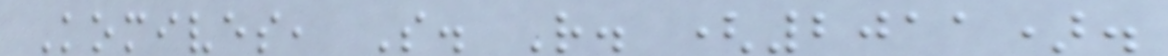Komives, S. R. (2011).
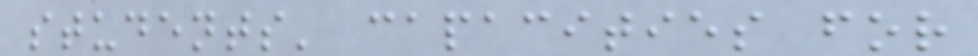students' capacities for
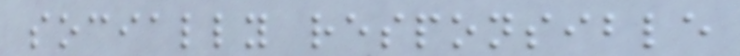socially responsible
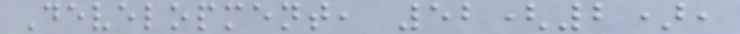Development, 52(2),
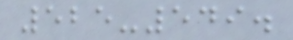525-549.
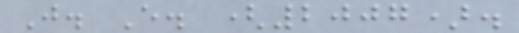J. E. (2007).
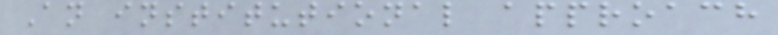An institutional approach
